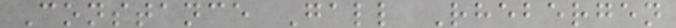Constance Gall Rhebergen
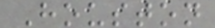Houston
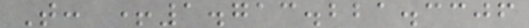T: +1.713.221.3306
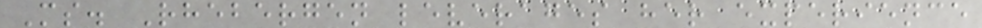Ms. Rhebergen leverages her experience
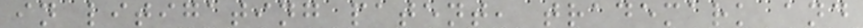in litigating patent, trademark and
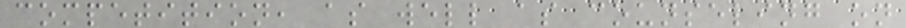competition, as well as counseling on
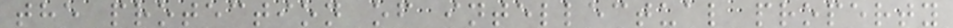the protection of intellectual property
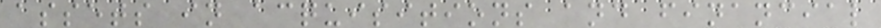assets in acquisitions and financial
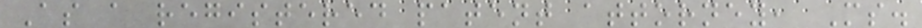As a registered patent attorney, Ms.
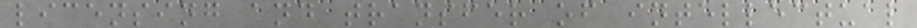licensing and transfer of intellectual
